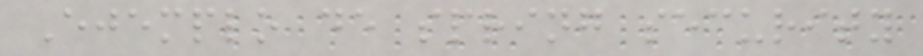Ejemplo de spring security
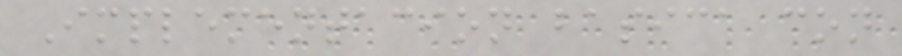Implementacion basica con
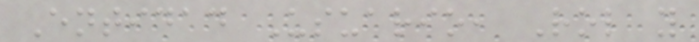Entidad Usuario, Rol y
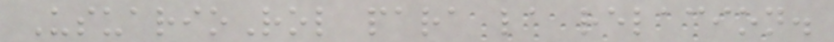UsuarioRol para la relacion.
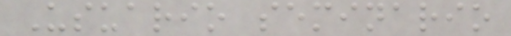Usuario seminario
